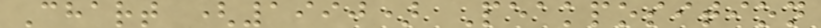Chart (1990) Peakposition
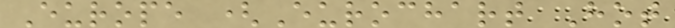Europe (Eurochart Hot
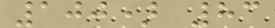100) 83
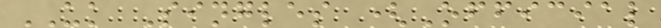UK Singles (Official
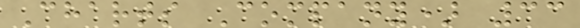Charts Company) 33
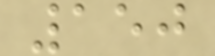150
